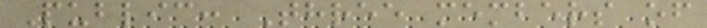Public: Three members of
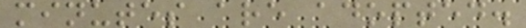minutes are adopted.
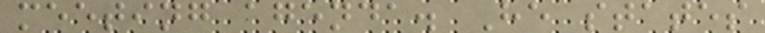meeting agenda. He states
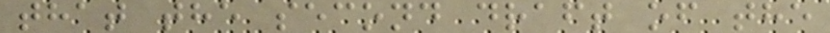that the second draft of the
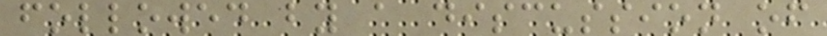followed by a discussion of
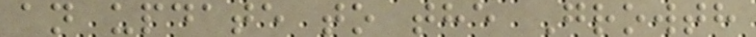an update to the Growth
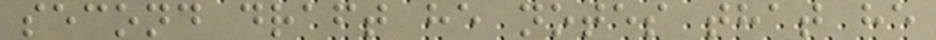second draft he notes that he
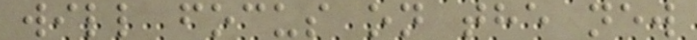will focus on the new
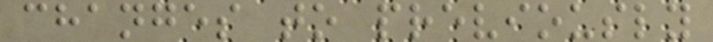changes to previously
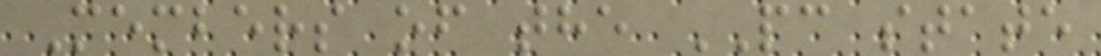Members of the PC state
